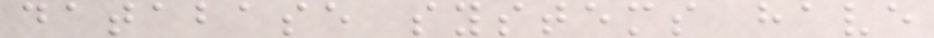database systems have
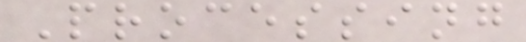Processing
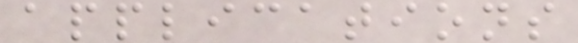applications
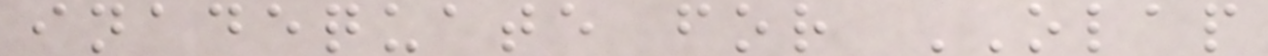inadequate for OLAP
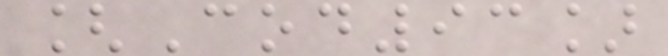[Cod93]
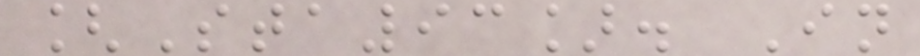[Sta93]. In
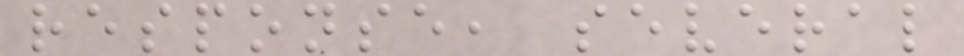response, several
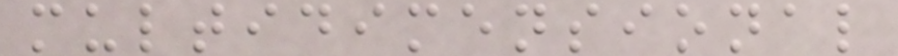multidimensional
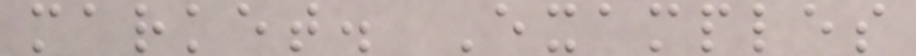market. Examples
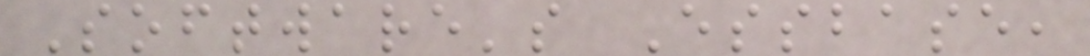Software's Essbase,
